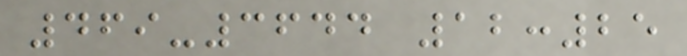469-3644 12:25
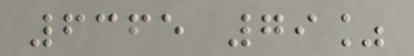6365 79%
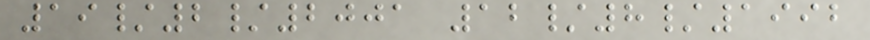19/2/2001 12/8/1992
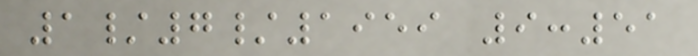1/7/1959 9:51
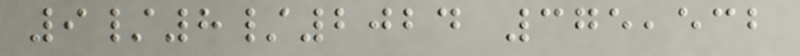9/8/2024 375,532
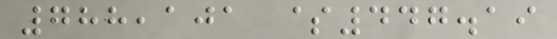788,101 $447.19
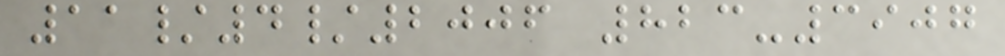11/4/2006 823-3907
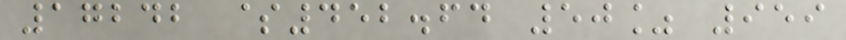17242 $452.64 50% 959
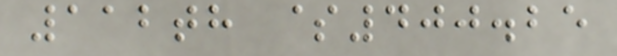112th $400.25
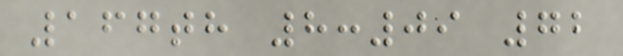167th 8:09 72
